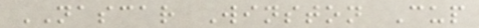NASCAR Winston Cup
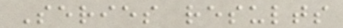Series results
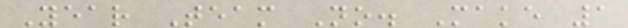Year Team No. Make 1
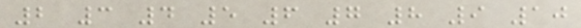2 3 4 5 6 7 8 9 10
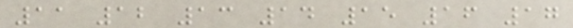11 12 13 14 15 16 17
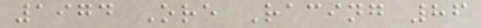1974 Ore Racing 86
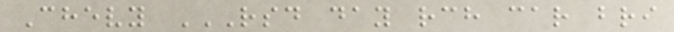Chevy RSD DAY RCH CAR BRI
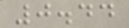0.44
